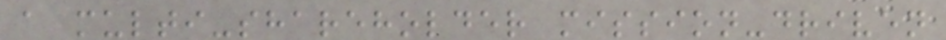a multi-shareholder mission-driven
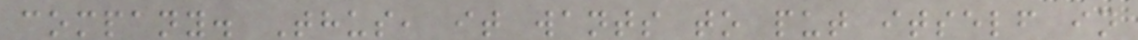company. Thus, it wants to put itself in
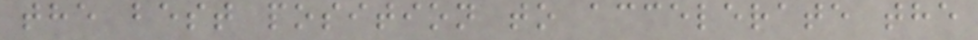the best position to accelerate the
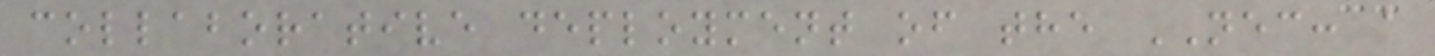collaborative deployment of the NEC: a
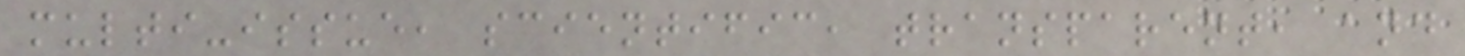multi-issue, scientific, transparent, and
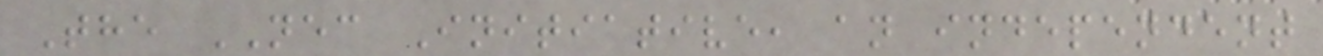The NEC Initiative, an independent
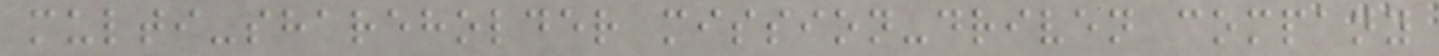multi-shareholder mission-driven company
